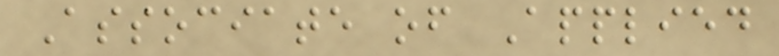Associate of Applied
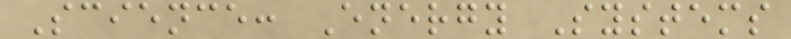Science: Energy Systems
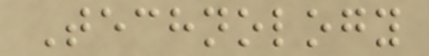Technology
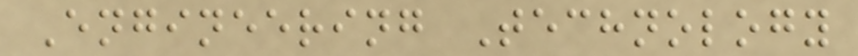Engineering Technology
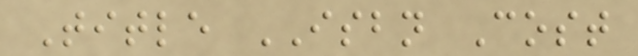Title ISBN Cost
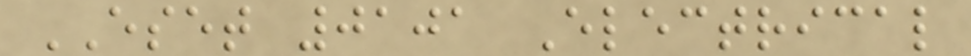ESET 0101 Electrical
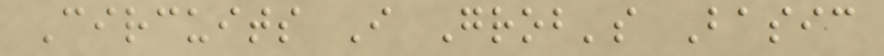Circuits I Grob's Basic
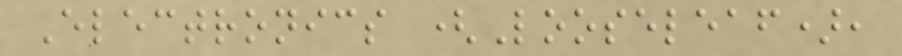Electronics (Looseleaf),
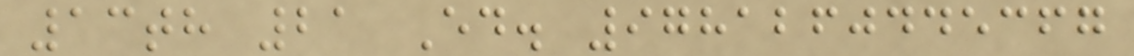13th 21 Ed. 9781260445367
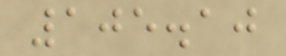105.10
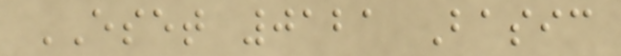ESET 0121 Basic
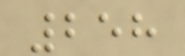258
